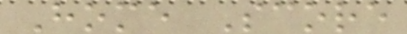Home Score
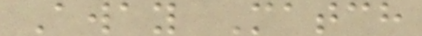Away Match
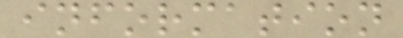information
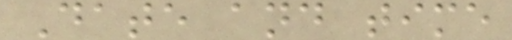Date and time
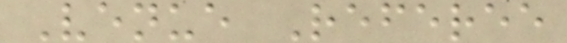Venue Referee
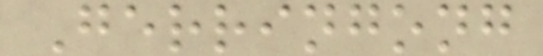Gerringong
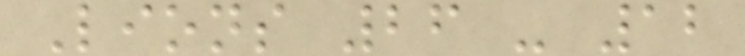Lions 26 - 12
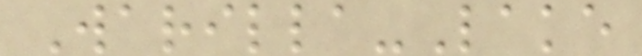Warilla-Lake
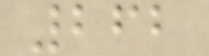262
